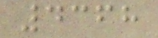4368
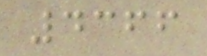4366
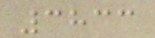3833
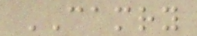CAMRY
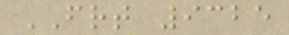FRT 9325
